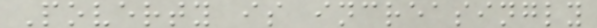Poverty is increasingly
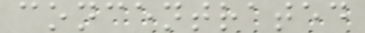concentrated
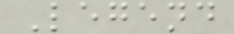Legend
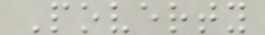Poverty
